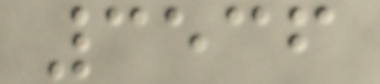3536
